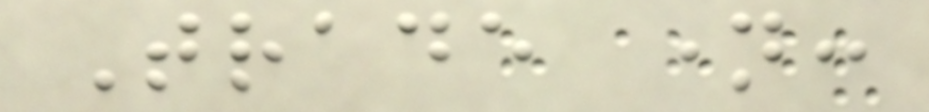Trade name:
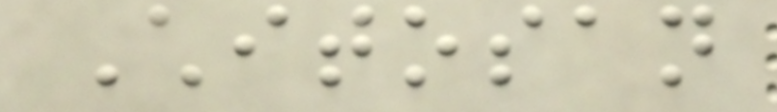Chitosan
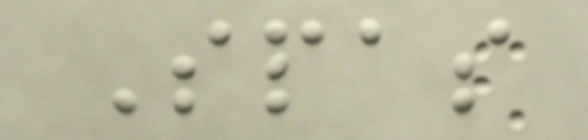Spas
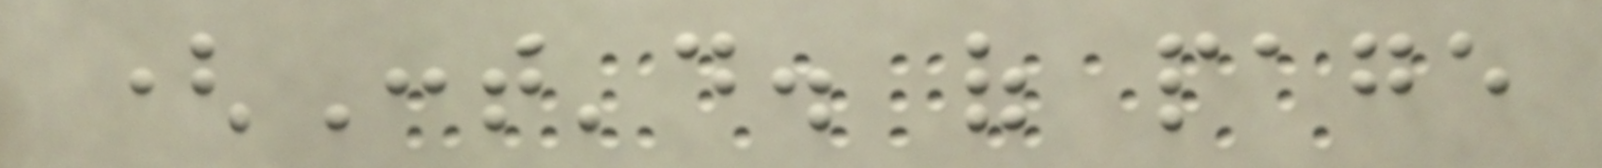(Cont'd. of page
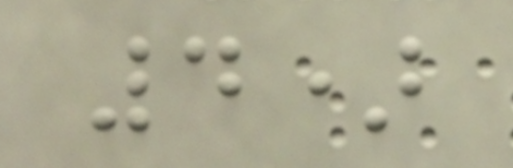4)
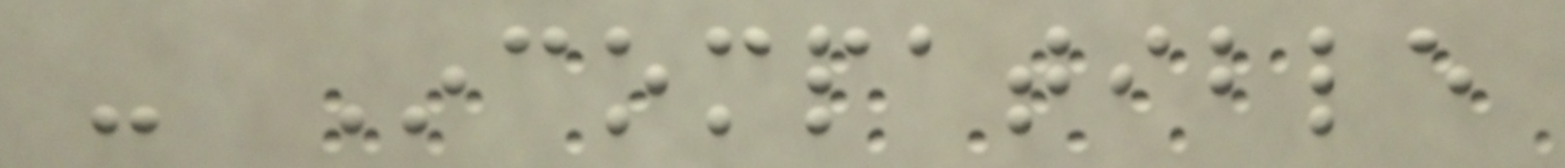- Incompatible
